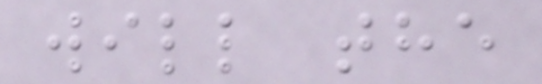will the
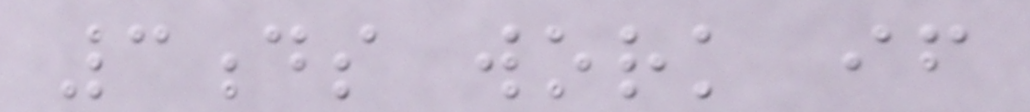3ds work if
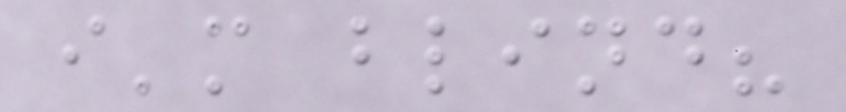i'm blind?
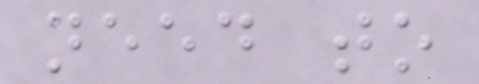need to
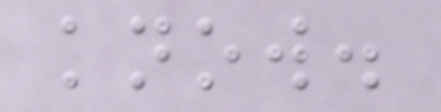know.
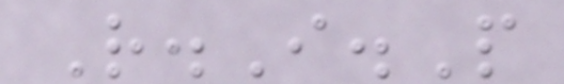R.I.P
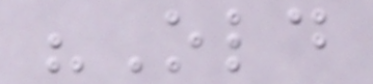"Old
